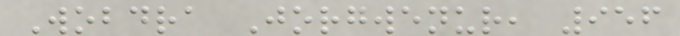Wobdra Jorgwenur, 956
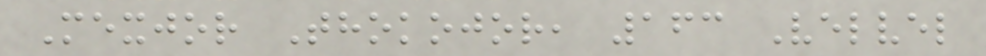Mexjor Thokojor, 163 Velvel
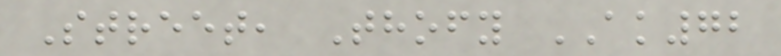Street, Thofy AK72
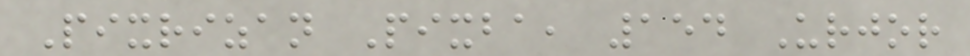Pixrizan Pixba, 154 Urjor
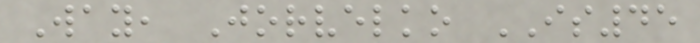Way, Jorvelko IS45
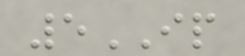5IP
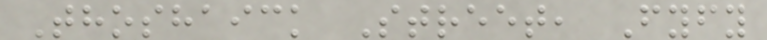Thoshaick Street, Fyfy
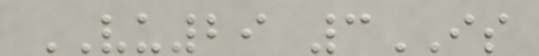VU29 3IS
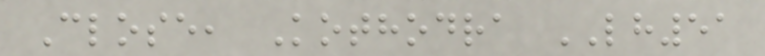Close, Kothodra LH51
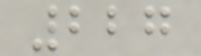227
